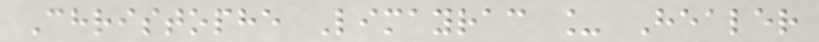Christophe Limayrac _ Healer
